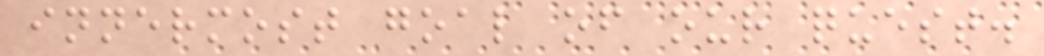innermost goal of our quest.
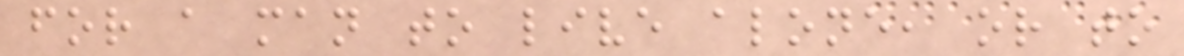for a man to live alone, or to
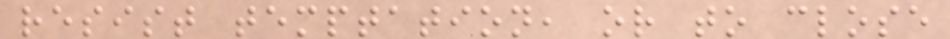resist temptation, or to close
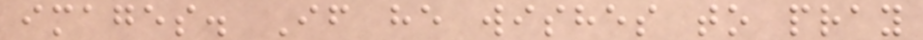images. If he wishes to pray
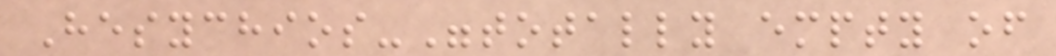Hesychios-"totally empty of
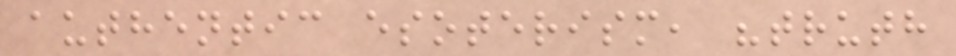authentic esoterism, "truth
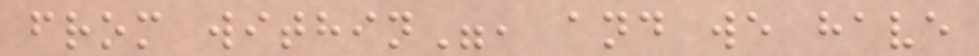from within", and we have
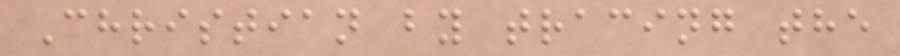Christian by tracing the
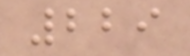229
